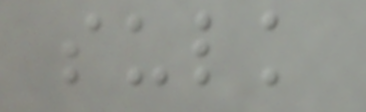sulk
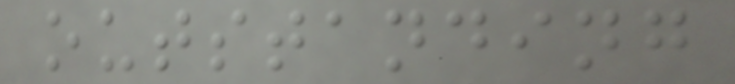outstanding
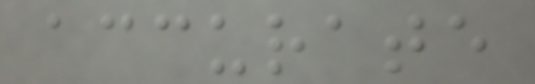accurate
